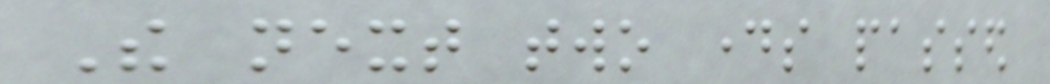The next two days passed
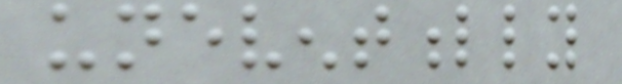uneventfully
